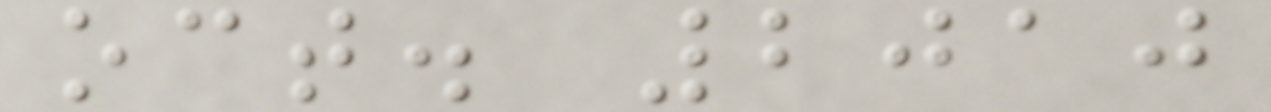oct. 2010
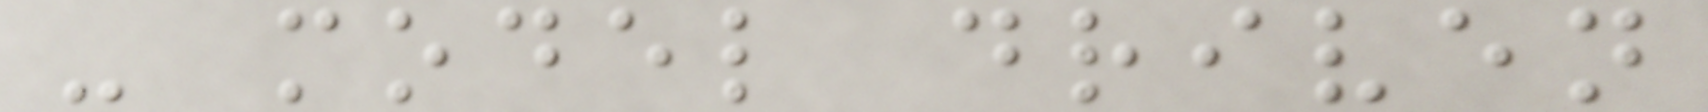- model driven
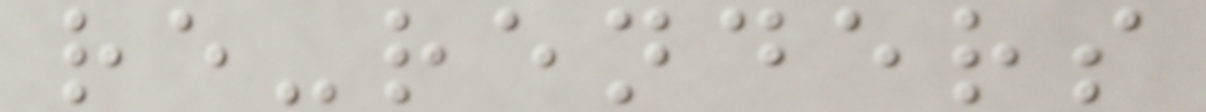re-renders
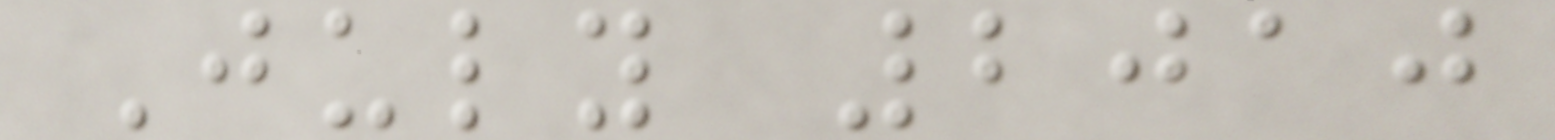July 2010
